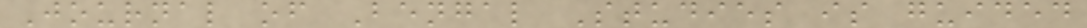Journal of Bengal Studies is guided
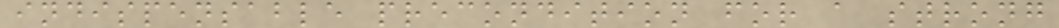indispensable precondition for a strong
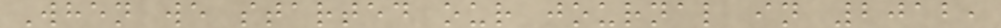When we started our journal in 2012,
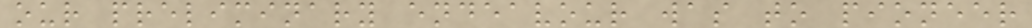our preliminary endeavour was to pioneer
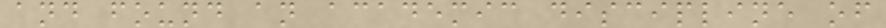and found an academic discipline of
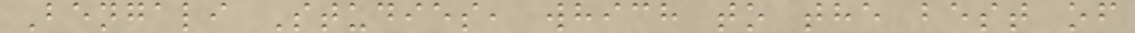Bengali Studies, which to the best of
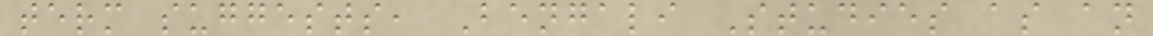term suggests, Bengali Studies as an
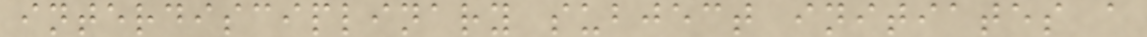interdisciplinary subject initiates a
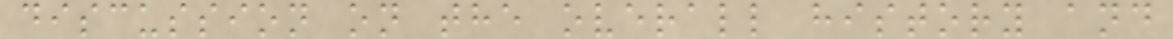discussion on the overall history and
